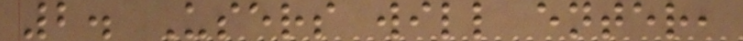2. Users will enter,
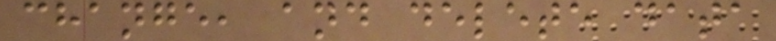change, and delete data
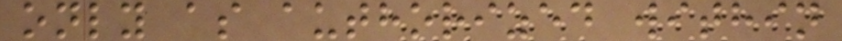only as authorized within
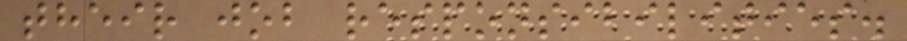their job responsibilities.
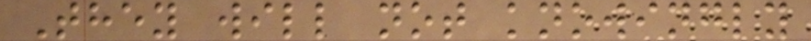They will not knowingly
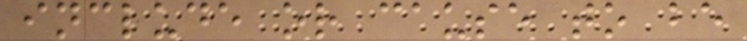include or cause to be
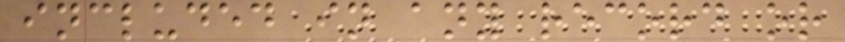included in any record or
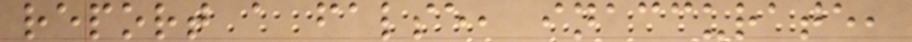report a false, inaccurate,
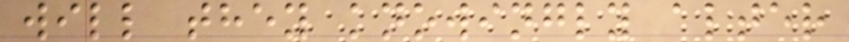will they knowingly alter
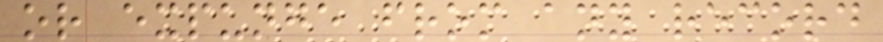or expunge from any record
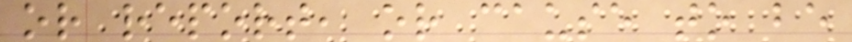or report, or cause to be
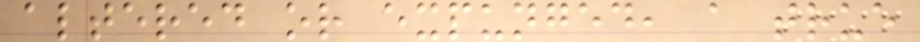altered or expunged, a true
